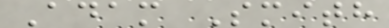Adam Smith
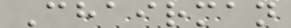Chairman
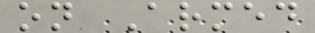on Armed
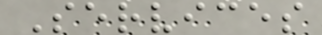Services
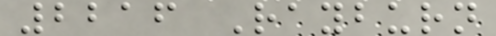2216 Rayburn
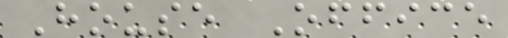House Office
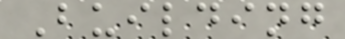Building
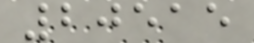20515
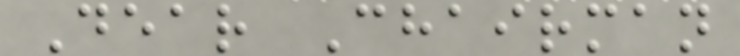Dear Chairman
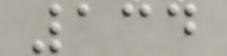134
